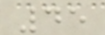45
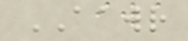AAWR
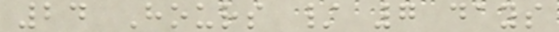24 Hours / 7 days
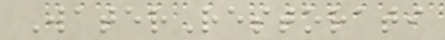WaterRestorati
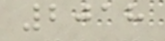2018
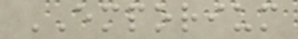EMPORIUM
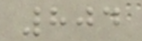804
